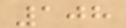108
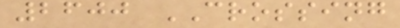2600 CROSSING
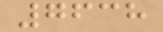7638
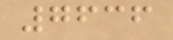7636
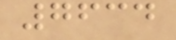7634
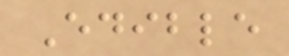Edible
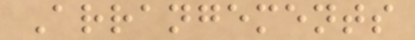Arrangements
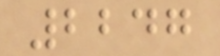2247
